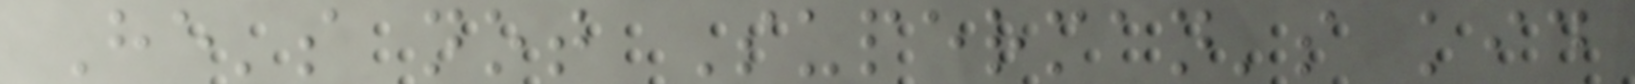He's not Superman's kid
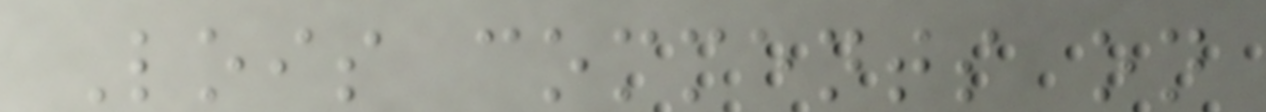Lois comments on
